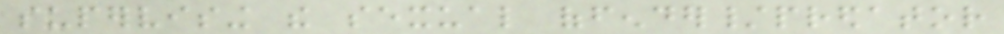supervising the sexual offender/predator
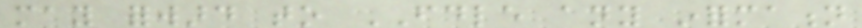may forward to FDLE any information
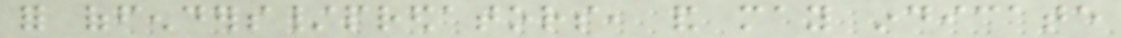for offenders/predators, and may indicate
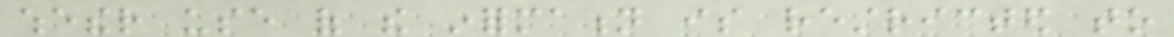whether use of the information is restricted to
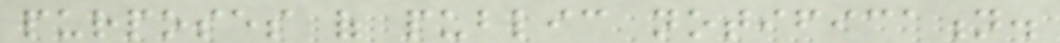purposes of public notification.
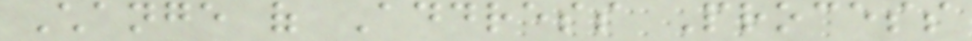Change of Address Process
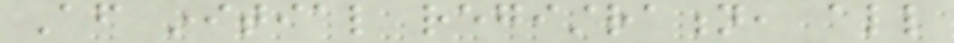After initial registration, all
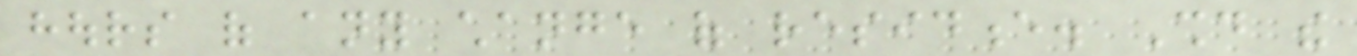hours of any change of residence. Should the
